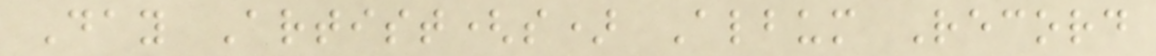Day Artist(s) Album Record
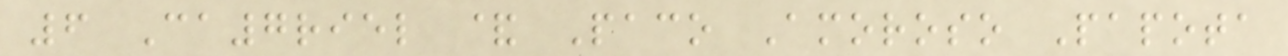6 Ca7riel & Paco Amoroso Papota
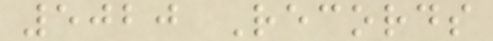5020 Records
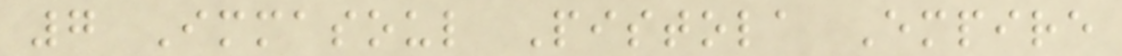7 Immasoul Pistola Empire
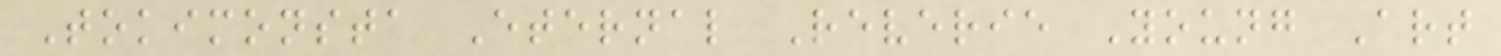Tokimonsta Eternal Reverie Young Art
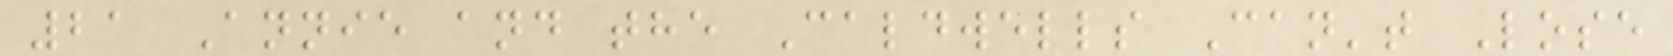21 Annie and the Caldwells Can't Lose
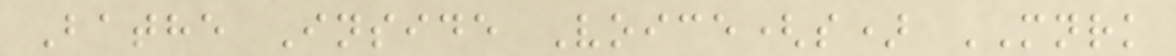Bathe Inside Voice(s) MNRK
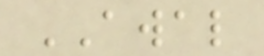AWAL
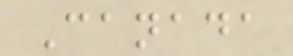Canada
